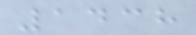1438
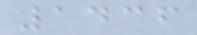1436
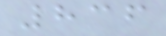836
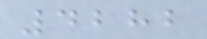4282
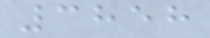3858
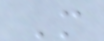M
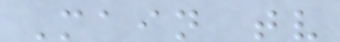Main tv
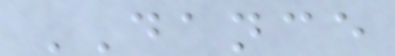DANCE
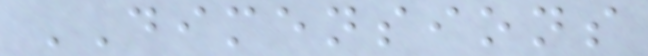DIMENSIONS
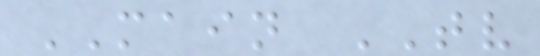MAIN TV
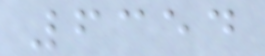6354
